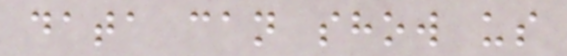data can show us
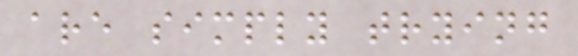are simply trying
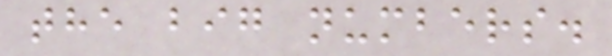the big numbers.
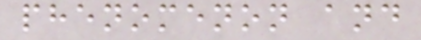phenomenon and
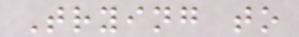Trying to
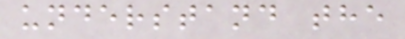understand the
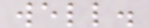well.
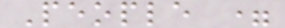People =
